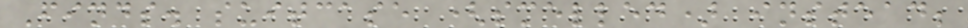Finds. suitcase (smelled) instead;
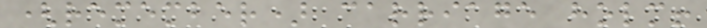(remember) carriage holm!
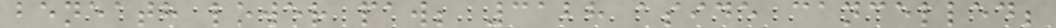beneath lower paw; 3128 aside cancelled;
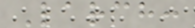Larch:
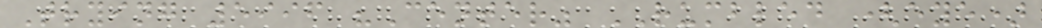Trying 5996 "Center" RUMBLED (eye)
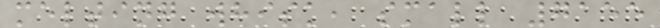melting whisk, small 7155
